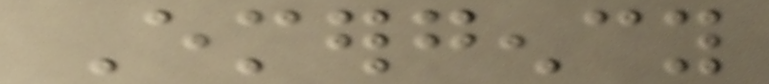Emergency
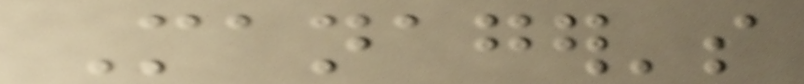Manager's
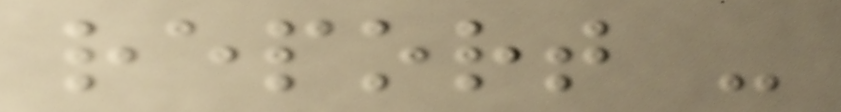report -
